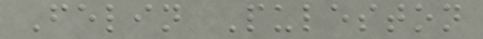Felin Puleston
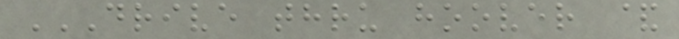DRIVE THRU HOOVER &
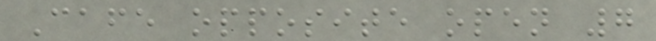Cafe opposite open 7
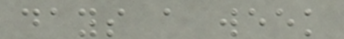days a week
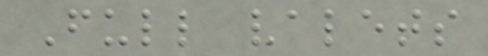Full valets
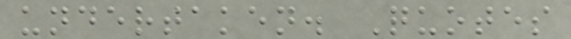undertaken. Quotes
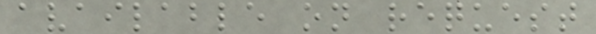available on request
